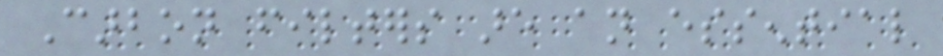Carbon filters are an essential
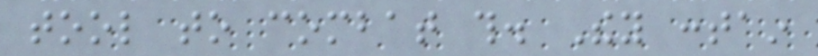tool to combat this. They contain
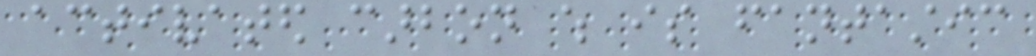activated carbon which is fantastic
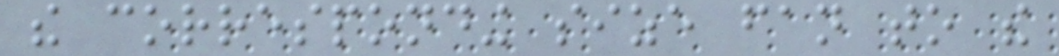the corresponding size fan to the
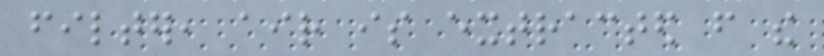filter, air is extracted from the
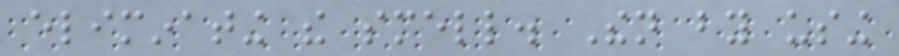eliminating the smell. Then by using
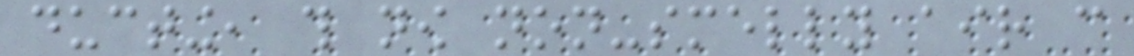ducting, this now non-smelly air can
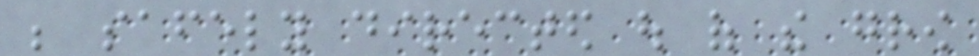be safely directed out of the grow
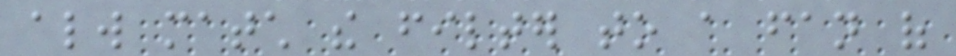always match the filter to a fan of
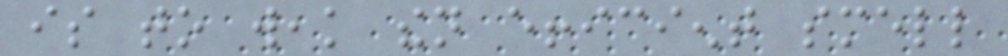is to weak then efficient smell
